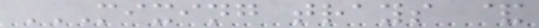MIXING TRAYS &
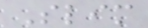Slim
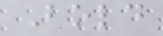Bold
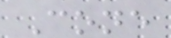Cone
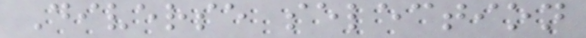Diverse selection
